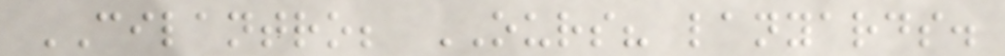CILANTRO; OURS? lanyards.
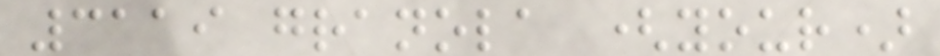3119 granola (your)
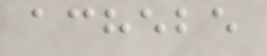achebe
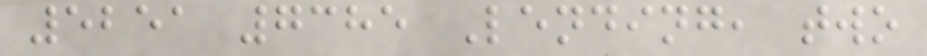5251 7385 Lending, two
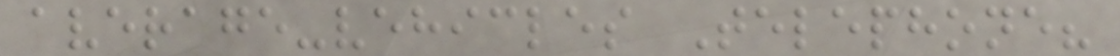average-vehicles Telephone?
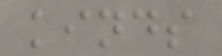kinds
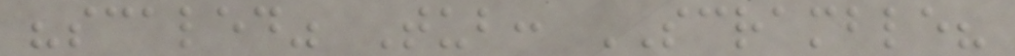"scaled" Tub: SCRAMBLE?
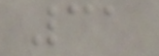31
